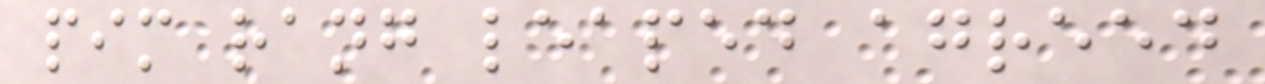pim rang leaped agreed
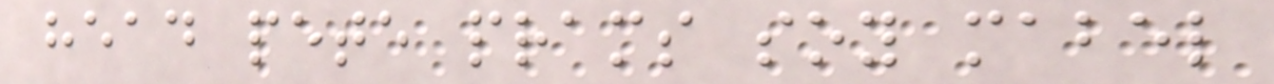head pete prams soy mabel
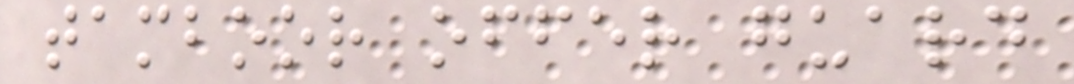tamboor offer guard
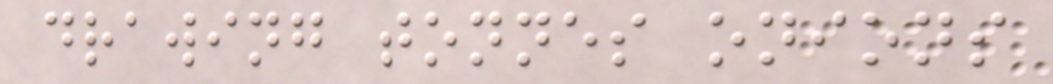drawing tonnes onions
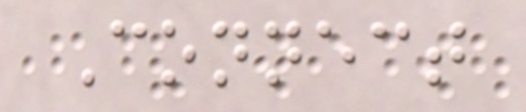Connect
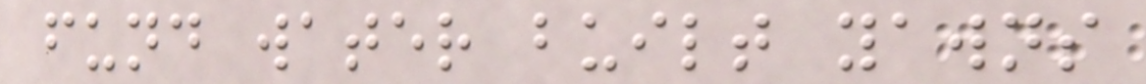fund water built yawns
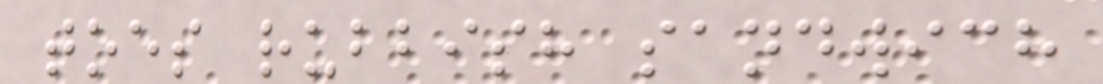toes rubbish sandwich
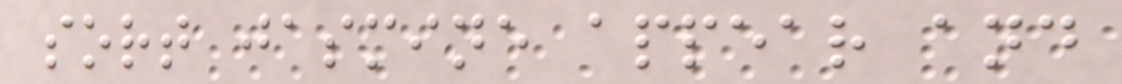sort jasmine appear and
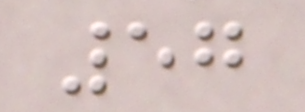57
